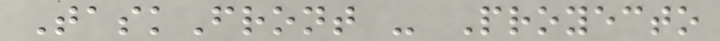TaskFront - Proyecto
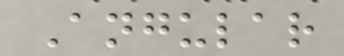Angular
